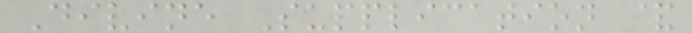Divine Supplication &
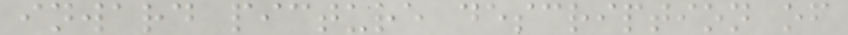inward picture description of
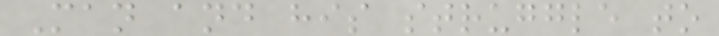Man and his struggle to
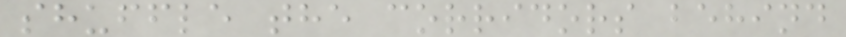shuffle the corridors behind
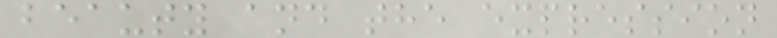beauty and the expression
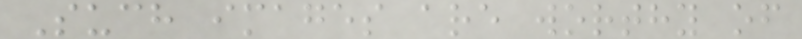Such images are worthy of
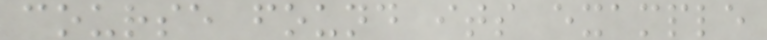course found its example
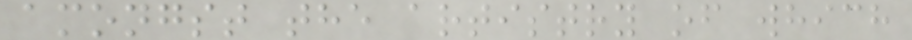amongst the artistry of which
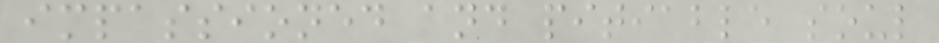impassioned and pitiable soul
